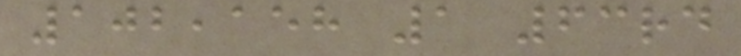102,158 1 63rd
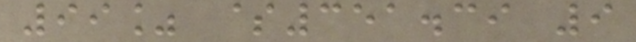99% $351.39 9
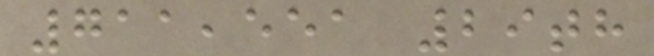711,551 29th
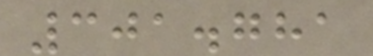301.781
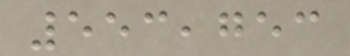553,753
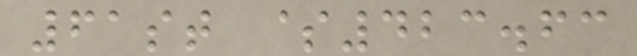61st $423.63
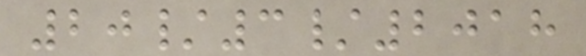20/3/2018
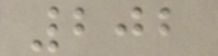202
